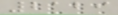2129
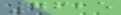7625
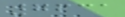7631
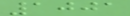1001
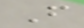F
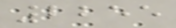2255
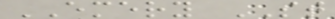EMERY ST
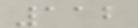112
